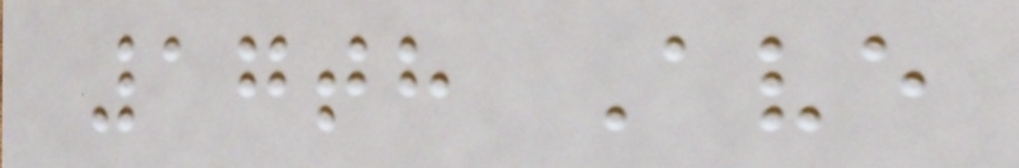17th Ave
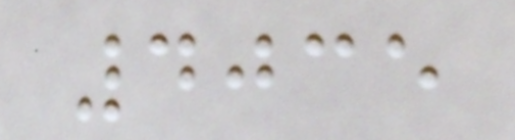4035
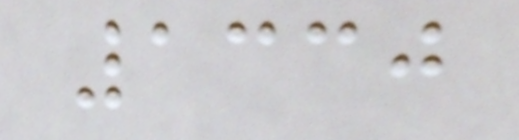1330
